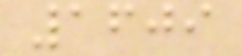1609
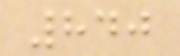840
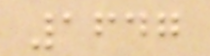1647
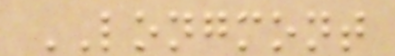LONGMONT
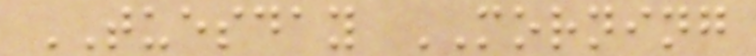TUESDAY MORNING
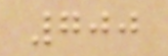700
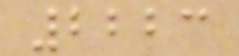2223
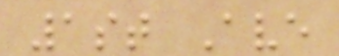1st Ave
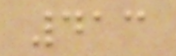413
